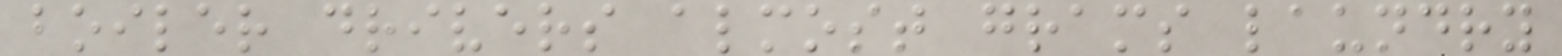boiler drivers almost grams laundry
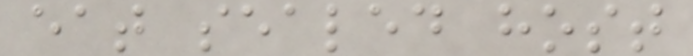eat sealed host
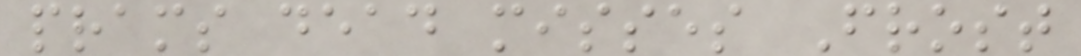prams dead misses Frost
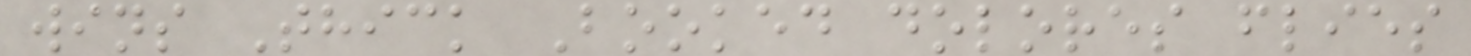wins Thick Booked dolores flies
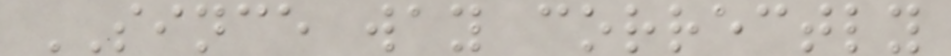SINCE way correctly
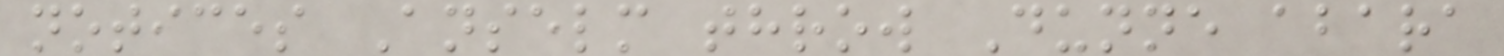notices Anselm throw Dunne abara
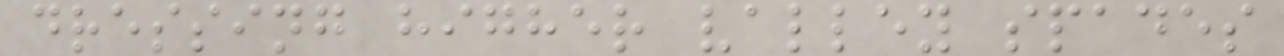dressing higher valley spades
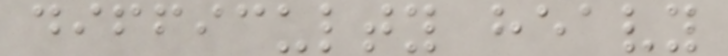difficulty heavy
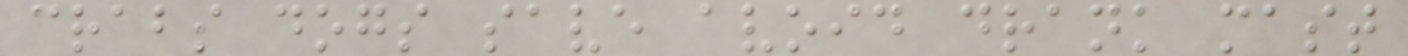crabs dogs save avoid drank mast
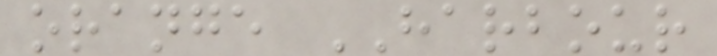orange HARBOUR
